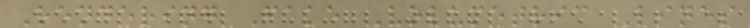Rendering Fake Volumetric Lines
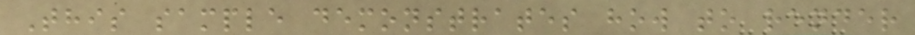This sample demonstrates how to render
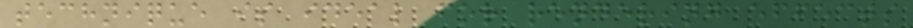technique is ideal for rendering effects
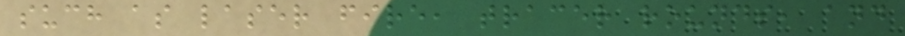such as laser fire, tracer rounds, and
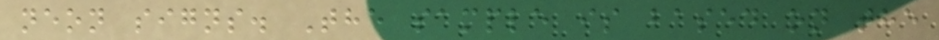neon signs. The sample is based on the
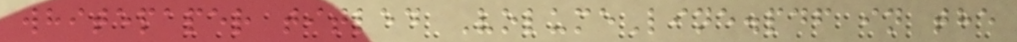whitepaper titled VolumeLine.pdf in the
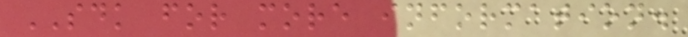SDK for more information.
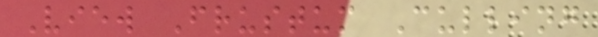View Frustum Culling
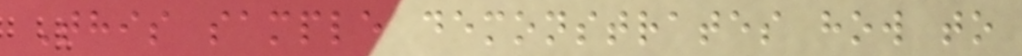This sample demonstrates how to
